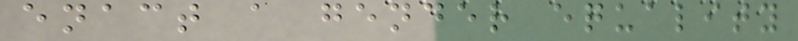enact a gender equality
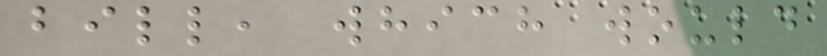bill, which would
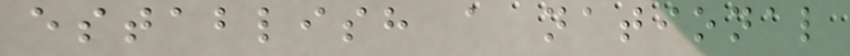establish a national
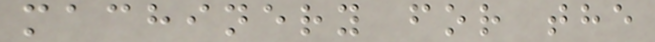machinery for the
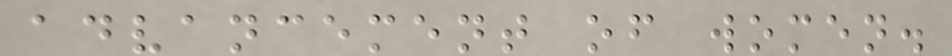advancement of women.
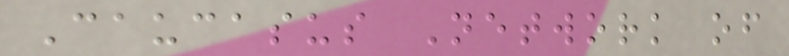Caucasus Network of
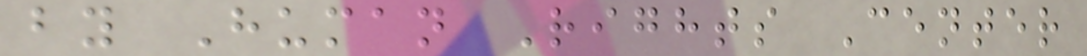by Human Rights Center
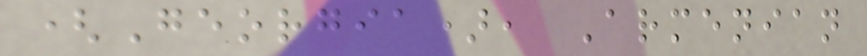(Georgia), Armenian
